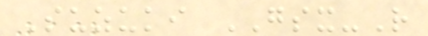Suzuki GSX-R
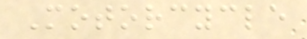Motorcycle
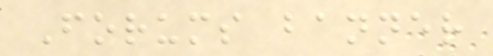Forums banner
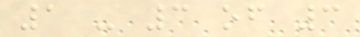1 - 3 of 3
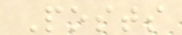Posts
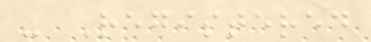- Registered
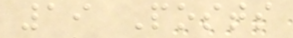19 Posts
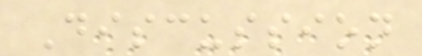Discussion
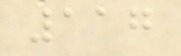117
